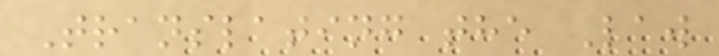Translating the Law
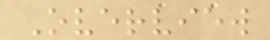Overview
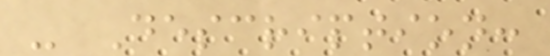- Description:
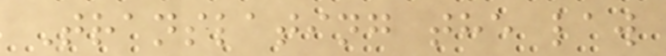Translating the law
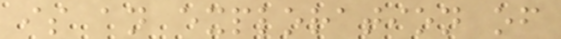is an exploration of
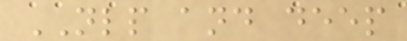NLP and deep
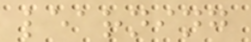learning
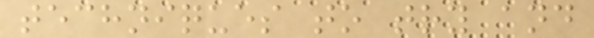techniques to try and
